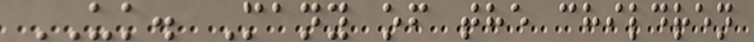UK. Many of the children
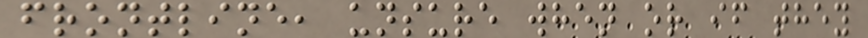frontline, unsure when or if they
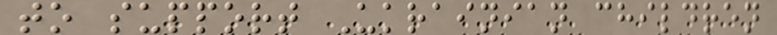to support Ukrainian children
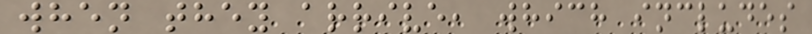when they arrive, which includes
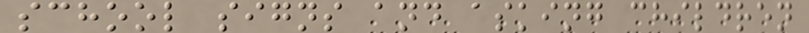school signs and asking children
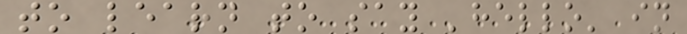to learn to say 'hello' in
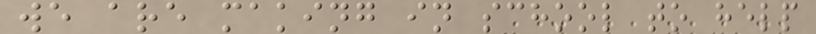we are making in school to help
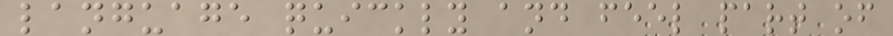language quickly and feel part of
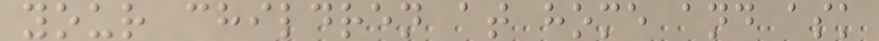your children at home and ask
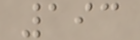193
